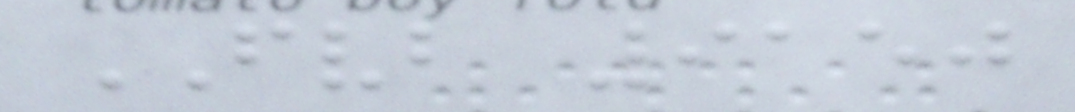FVB 9150
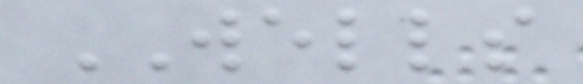WELLS
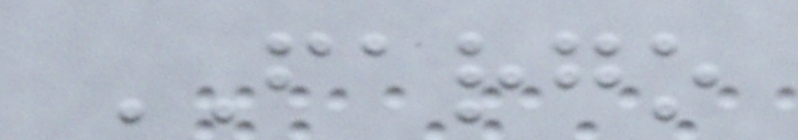FARGO
